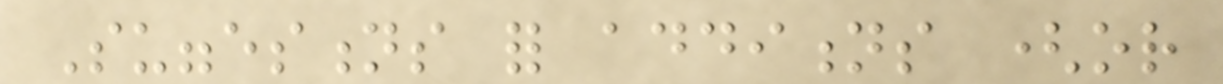Suggestions for additions (or
